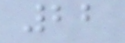22
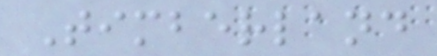Timberland
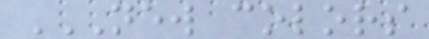NEW COLORS
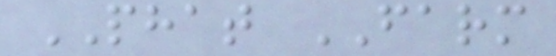PHAT FARM
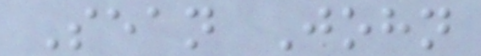Sean John
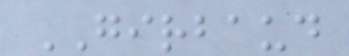GIRBAUD
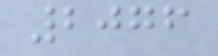2076
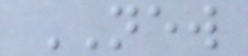NEW
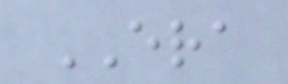ERA
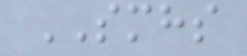SMHS
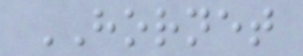HORNET
